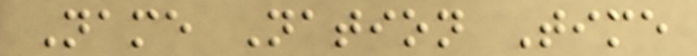Name Nation Time
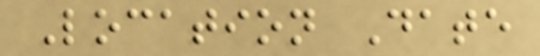Location Date
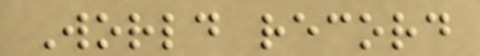World record
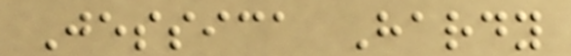Jessica Hardy
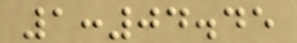1:04.45
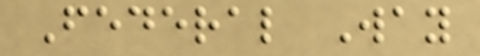Federal Way
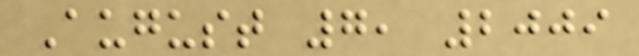August 7, 2009
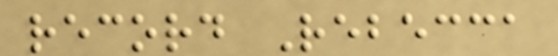record Rebecca
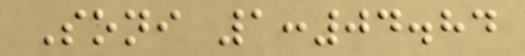Soni 1:04.84
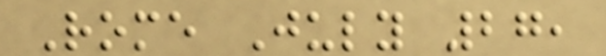Rome July 27,
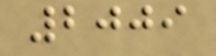2009
